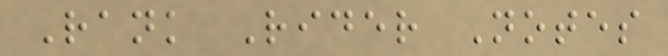Rank Rider Notes
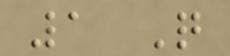1 Q
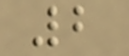2
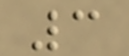3
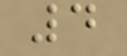4
